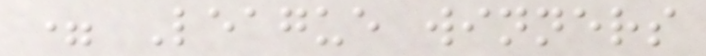= League winners
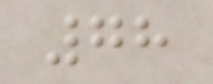78
